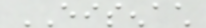EISENACH
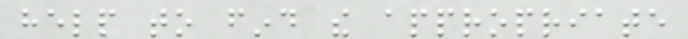help to find the appropriate
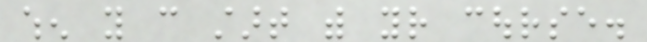when you can start with your course.
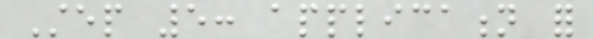Step 5: application for
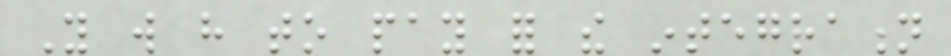You will have to pay for the integration
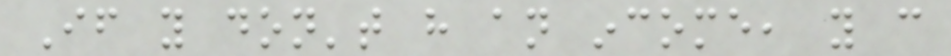If you don't have an income, you can
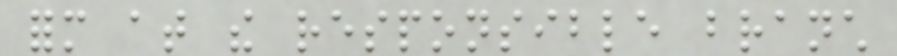form at the responsible branch
